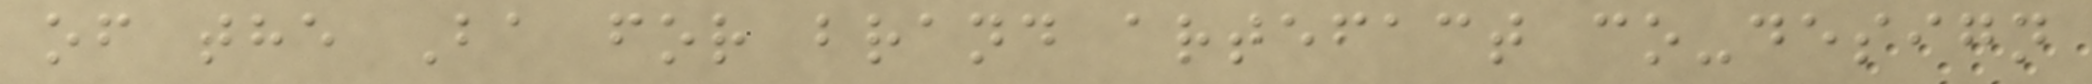of the Ba for brand artefact co-design
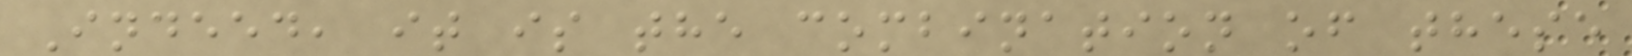Indeed, it is the combination of these
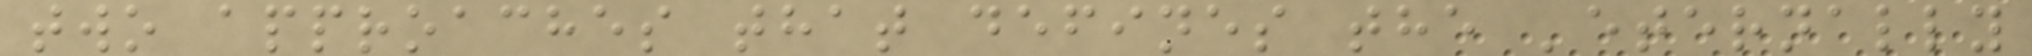two approaches that defines the 'eternally
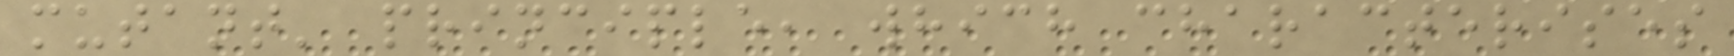mutant' principle, which characterises
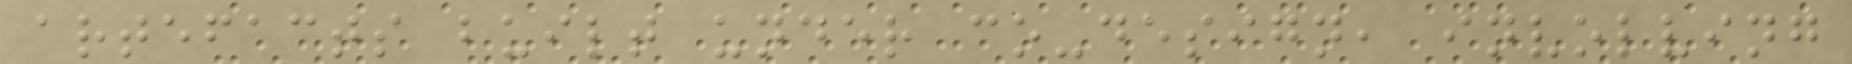artefacts built under co-design, involving
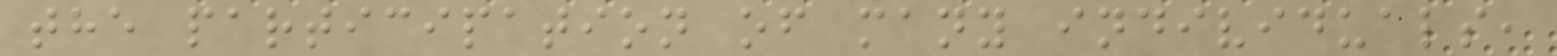the participation of many individuals,
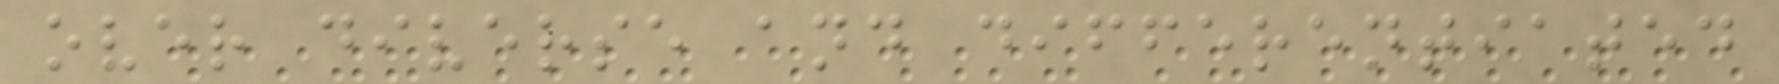over diverse and differentiated
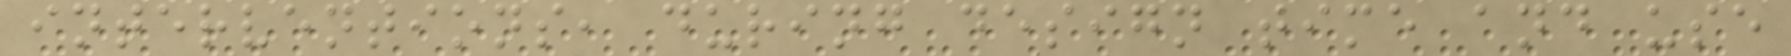interventions, during design time and use
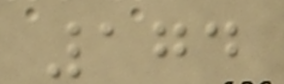174
